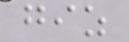giz
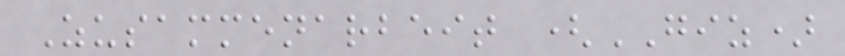Zusammenarbeit (GIZ)
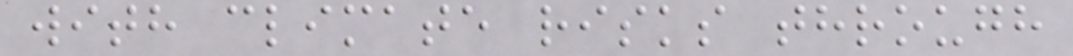with climate risks through
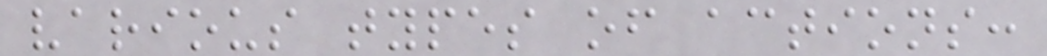various types of actions:
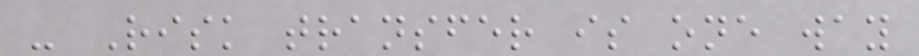- Risk transfer is one way
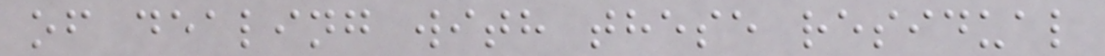of dealing with these residual
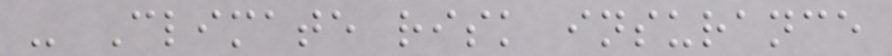- Climate risk insurance
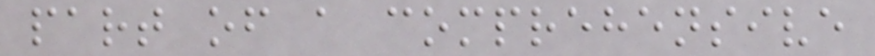part of a comprehensive
